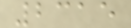2315
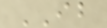IB
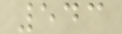543
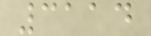3114
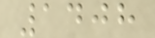1408
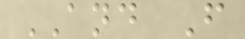AND F
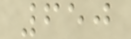650
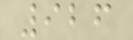926
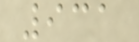931
